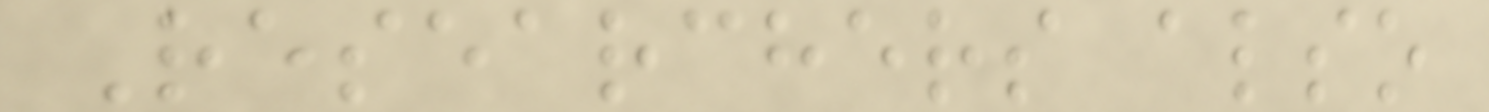Researchers also
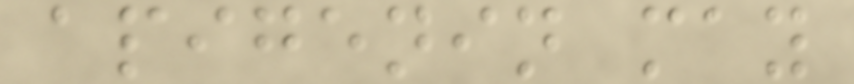apigenin may
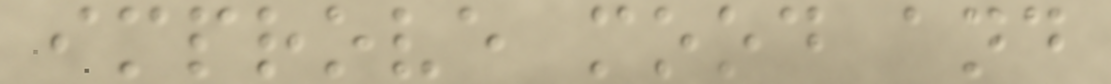improve mood and
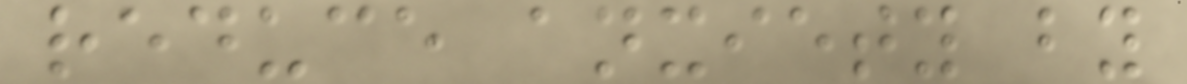reduce anxiety by
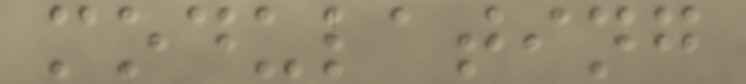modulating
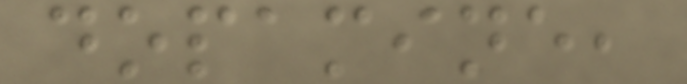dopamine,
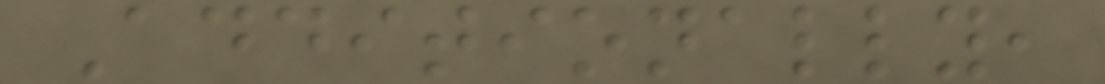Additionally,
